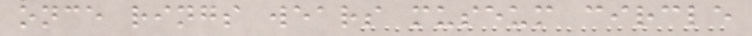once rings wears museum circle
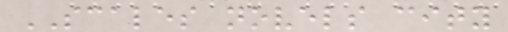SCALES novels city
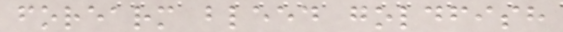forearm bleed goldfish
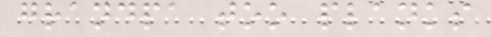grandpa too planks
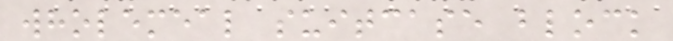wholemeal suitcase block
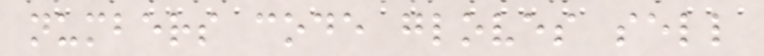numbers code gloves sell
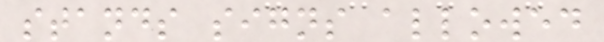stands signs allowed
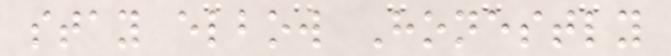stay elbow Honestly
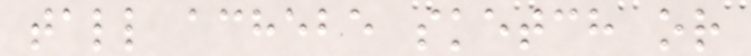tall achebe sketch or
